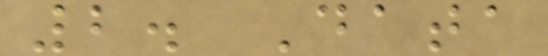2. Data
